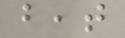beat
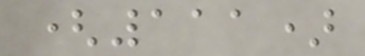(111)
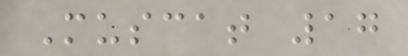Muscat 17
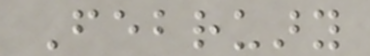February
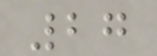27
